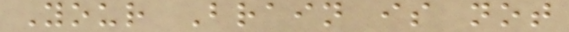Your Brain is not
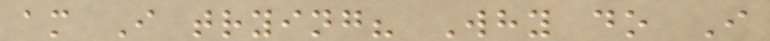am I trying? Why do I
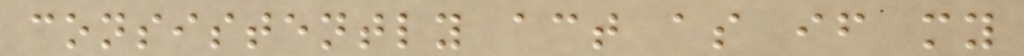consistently act as if my
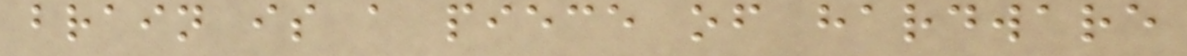brain is a piece of hardware
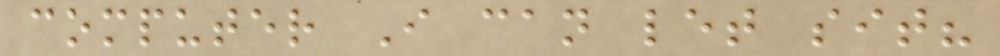computer I can let sit?
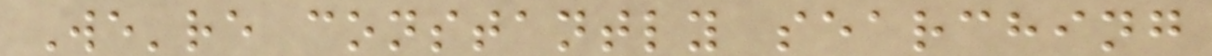We're constantly searching
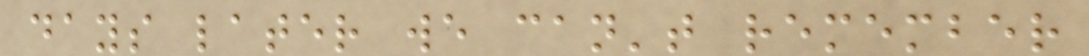days later we can't remember
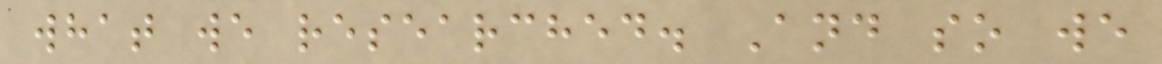what we researched. And so we
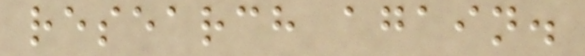research again.
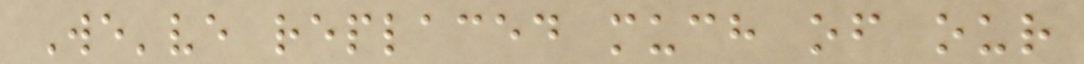We've replaced much of our
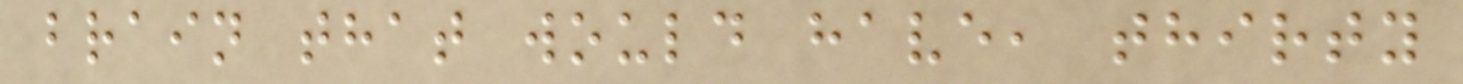brain that would have, thirty
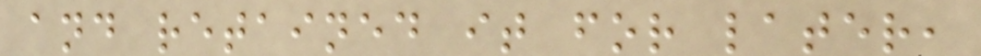and retained it for later,
